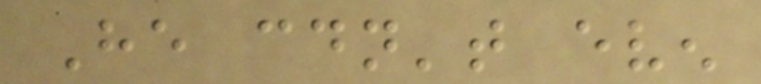He couldn't even
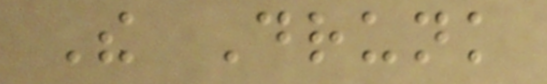The Drunk
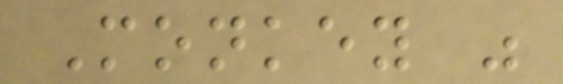Monkey was
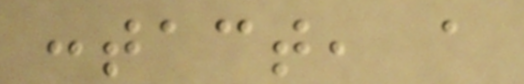contact, a
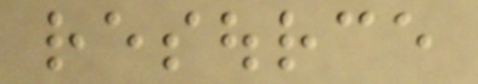resource
